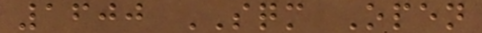1600 SQM Open
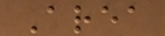Area
